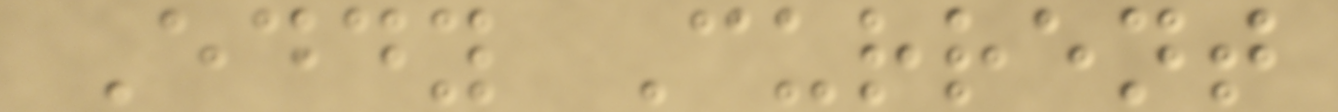Eddy Current
